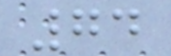74
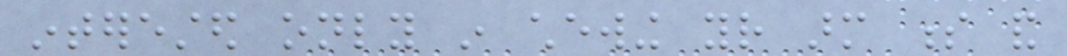interested only in chewing your arm s and
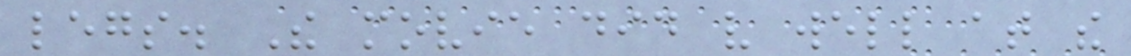legs. The movie did very well at the
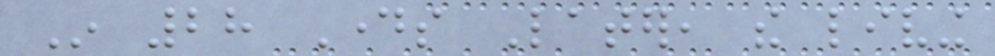In 28 Days Later, the living
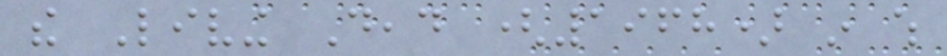the Living Dead (1968) in which
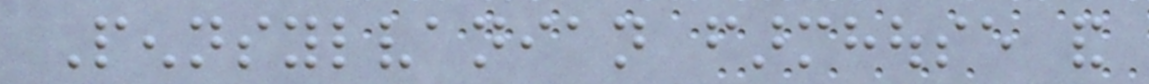Pennsylvanian farmhouse and
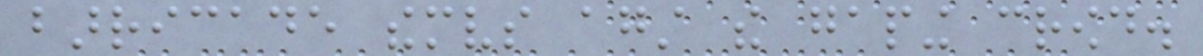barricade themselves against the gaping crowd.
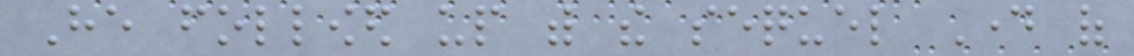He followed up with the sequel Day of
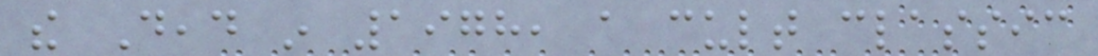the Dead in 1978, a cult classic
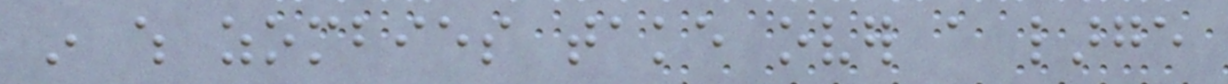in which zombies take over a large
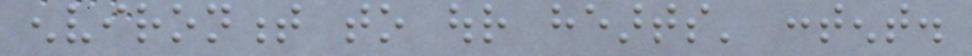environment to our hearts' content.
